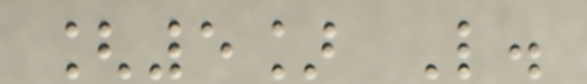[5] L.
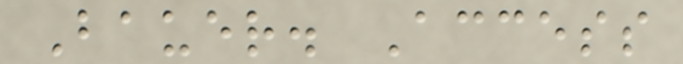Bauer. Access
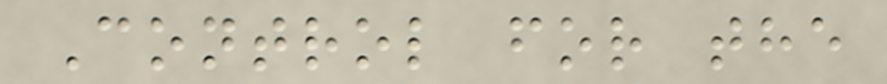Control for the
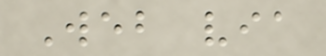Web via
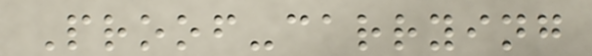Proof-carrying
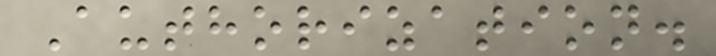Authorization.
